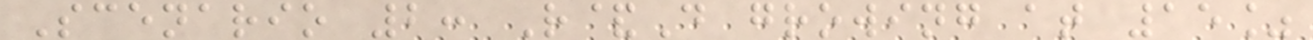Scenario 2: R&D growing at 15%
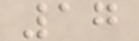17
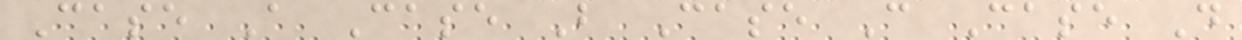Case A Case B Case C Case D
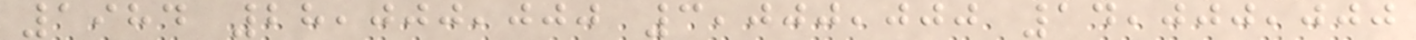1984 28,000,000 3,000,000 14,000,000
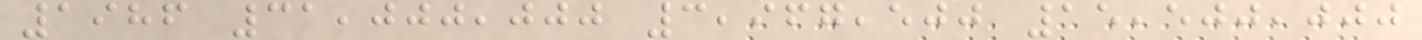1986 31,000,000 3,967,500 15,500,000
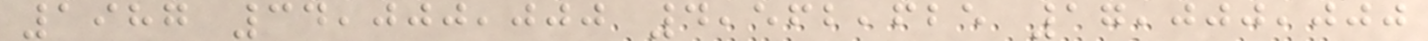1987 34,000,000 4,562,625 17,000,000
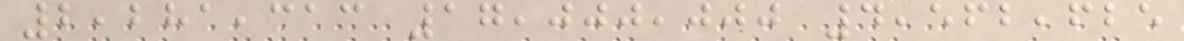2,281,313 17,000,000 4,562,625
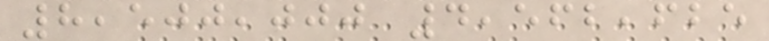8,500,000 4,562,625
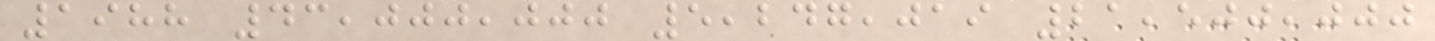1988 43,000,000 5,247,019 21,500,000
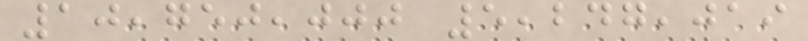10,750,000 5,247,019
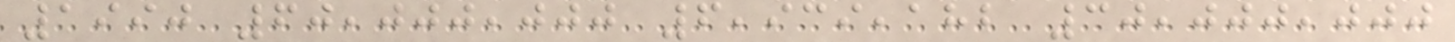1990 60,000,000 6,939,182 30,000,000
